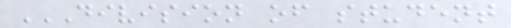DIVISION OF STUDENT
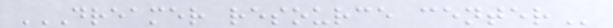DREAMER RESOURCE CENTER
